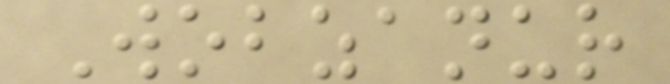Wobzanur
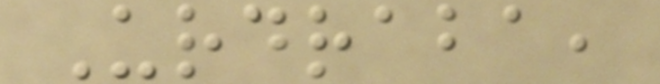Urdraba,
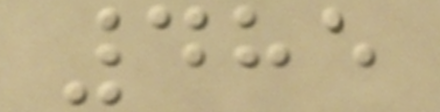485
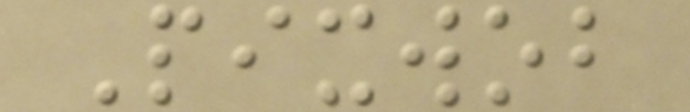Pixwob
